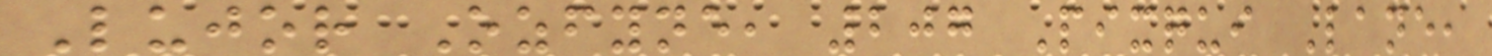Lujor Ozfyne, 207 Pixqui Lane,
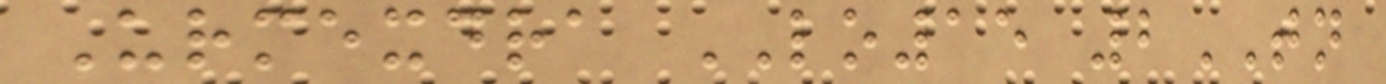Urmexdra LO15 2TN
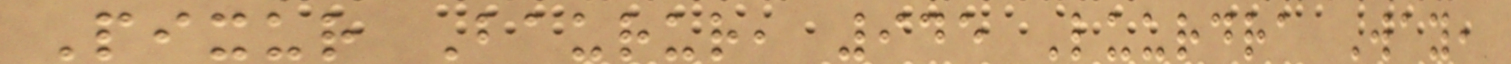Pixur Baurur, 945 Luurdra Way,
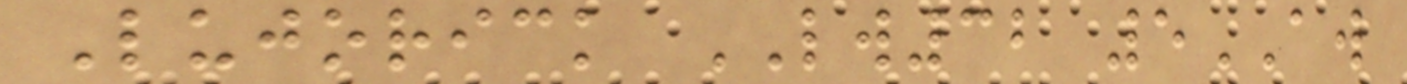Lujorick LW32 5AW
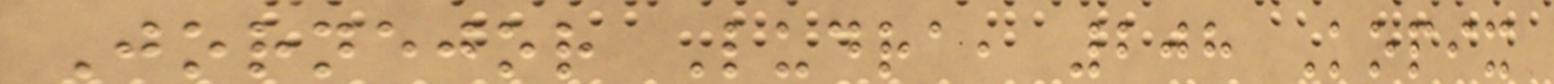Jornejor Ludra, 208 Kopix
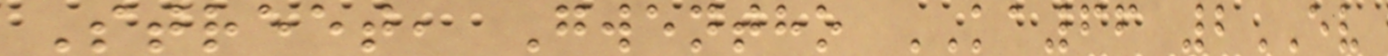Street, Gwentho KA66 2EV
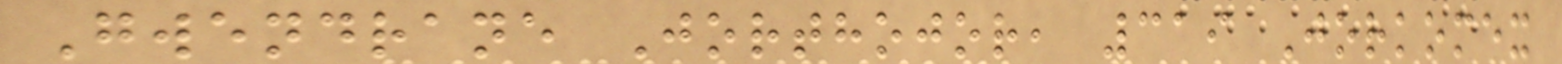Gwendrane Jorthojor, 319 Jorkomex
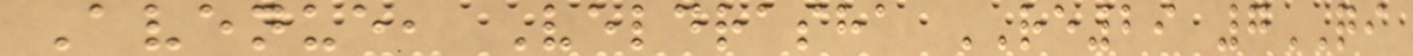Avenue, Veldrasha RE29 7QI
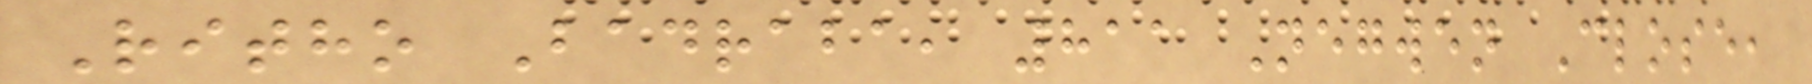Ritho Badraba, 811 Negwen Close,
